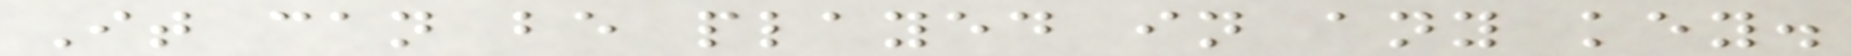It can be played in any key.
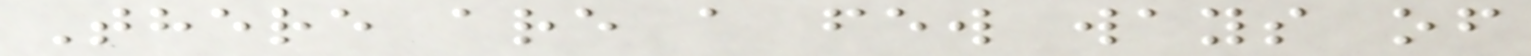There are a few ways of
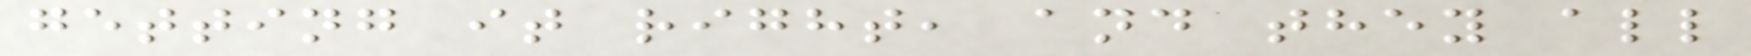getting it right, and they all
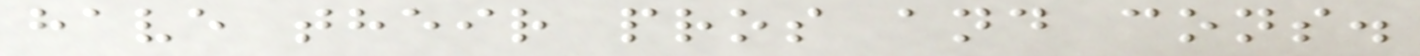have their pros and cons.
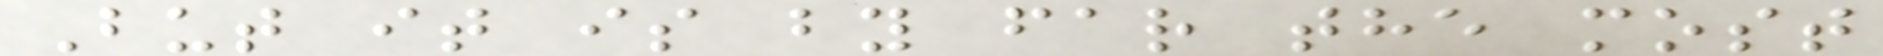But it is by far the most
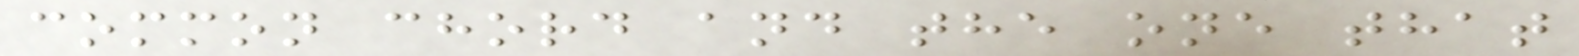common chord and the one that
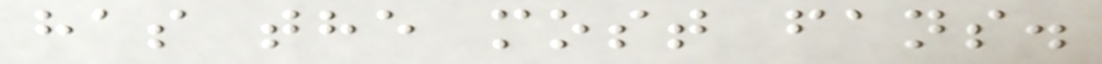has the most fans.
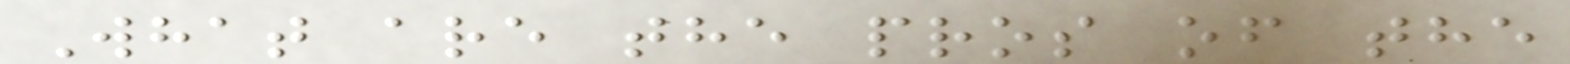What are the pros of the
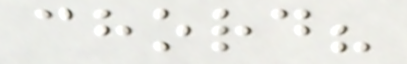chord?
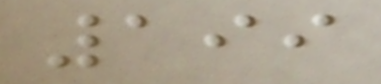199
